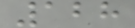128
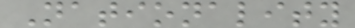Nationality
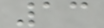13
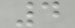4
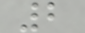2
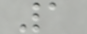1
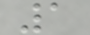1
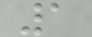1
